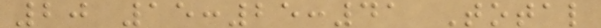20 15:25:41 Total
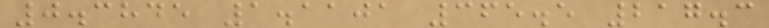0.3845 1.1101 365.5 217.3
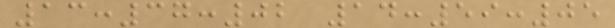13:37:02 14:59:05
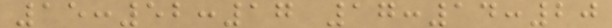15:52:17 17:14:20
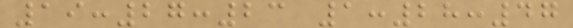19:27:23 1:28:47
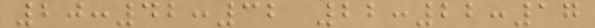20:42:32 22:22:17
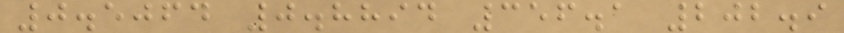0.5064 0.8894 356.1 202.9
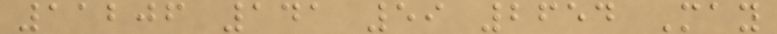11206 141 59 2654 May
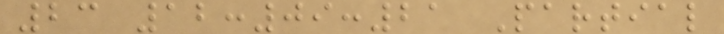23 12:09:21 Partial
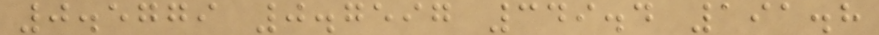0.5779 0.7597 349.4 191.8
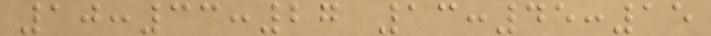10:33:27 13:45:15
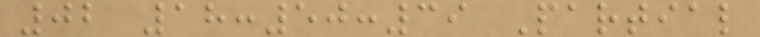02 18:50:39 Partial
